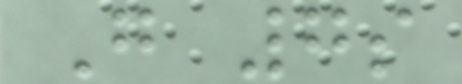G 7s
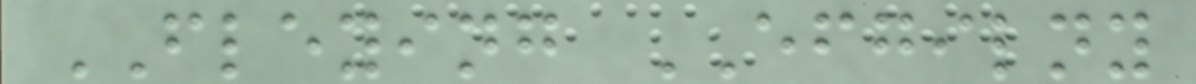FLEYING EFGILNY
